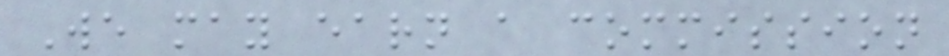We may earn a commission
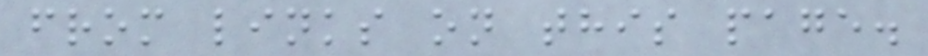from links on this page.
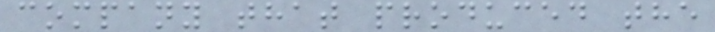company that produced the
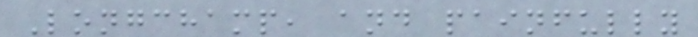Longchamp, and painfully
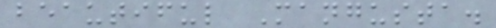beautiful Mangusta.
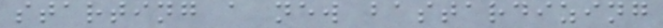starting a new bastardizing
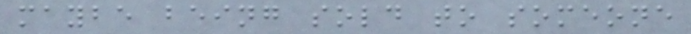maybe being sold to someone
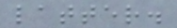latter.
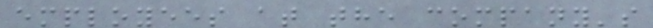employees at the company's
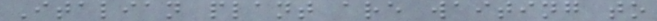Italian plant are waiting to
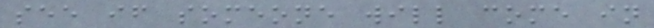see if someone will come in
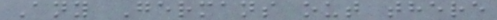Any Germans out there
